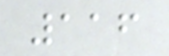116
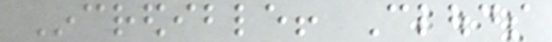Incredible! Clouds
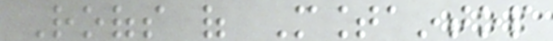Roofs of Mountaintop
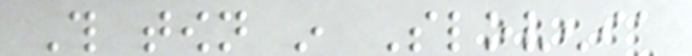This town in Slovenia
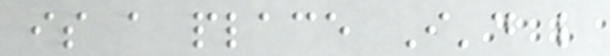is a place I'd like
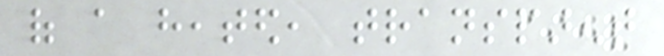of a heated, transparent
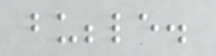bubble.
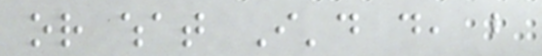or what I'd do, but
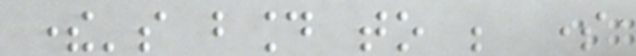there's bound to be some
